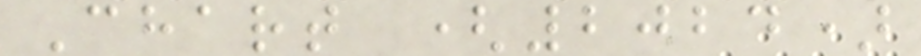Chart (2024)
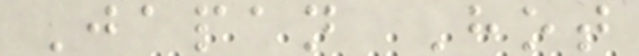Japan Hot
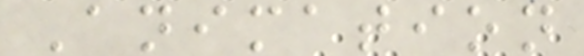Animation
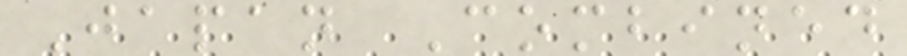Japan Combined
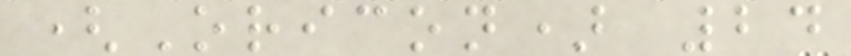(Oricon) 24
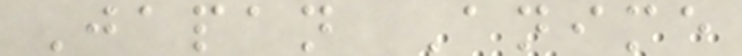Japan Anime
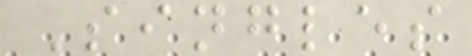Singles
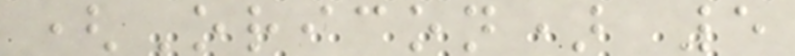(Oricon) 5
